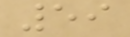59
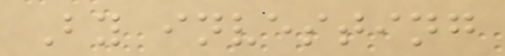By investing
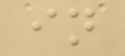in
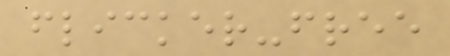flicker-free
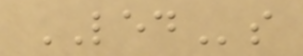LEDs
